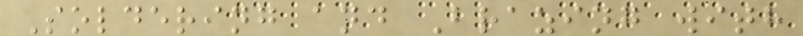Soldering and Brazing with
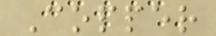Copper
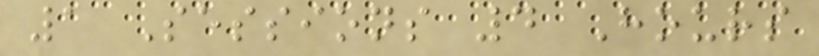1 Sessions 4 Hours
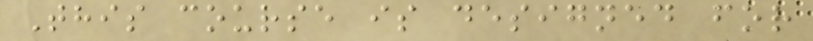This course is designed for
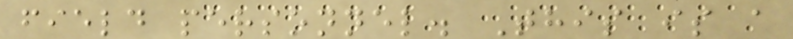field personnel. This is a
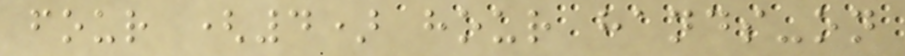four (4) hour hands-on
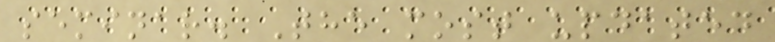seminar. The most updated
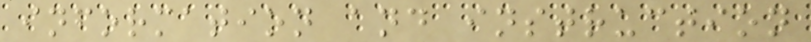information and instruction
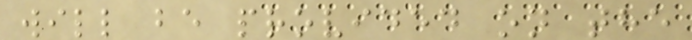will be provided on the
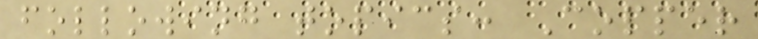following topics: Copper
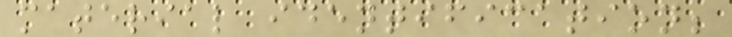material identification;
